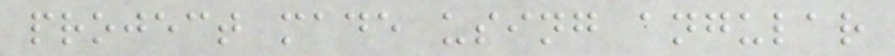project made using angular
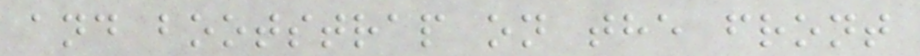and bootstrap on the front
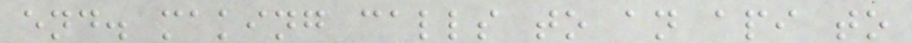end. making calls to an api to
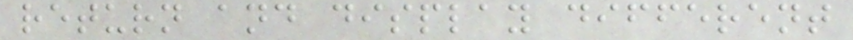return and display different
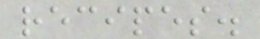recipes.
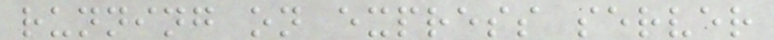running on express server
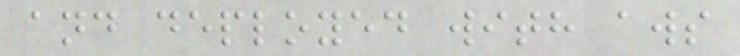and deployed with aws
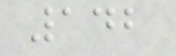142
